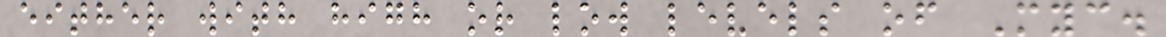either with high or low levels of Myc.
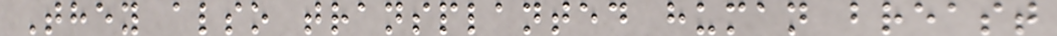They also transplanted human breast
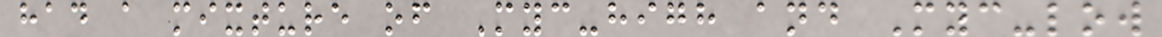had a mixture of Myc-high and Myc-low
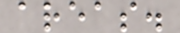areas.
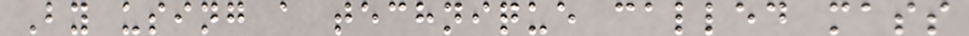By using a technique called mass
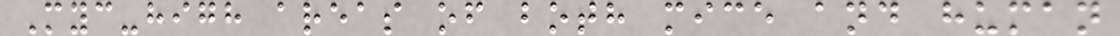Myc-high areas of both mice and human
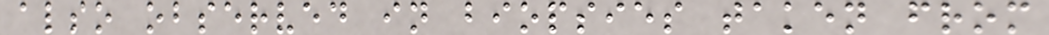also observed in biopsies taken from
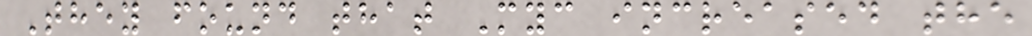They found that Myc increased the
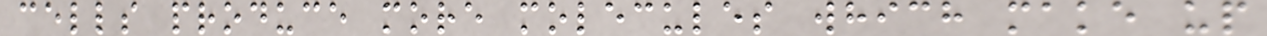cells produce more molecules which make up
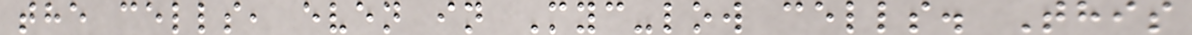the cells, even in Myc-low cells. This
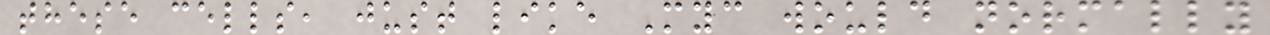these cells, just like Myc would normally
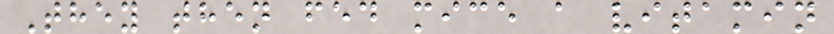They then fed mice a vitamin
